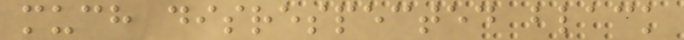much disrespected black
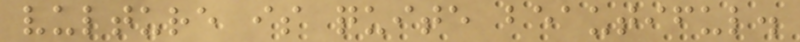vulture is quite beautiful.
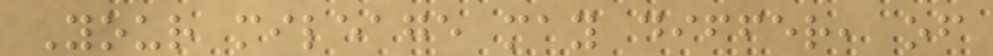Your mileage may differ, of
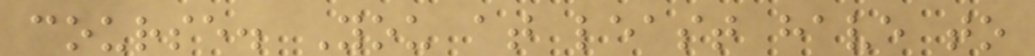course. You at least have to
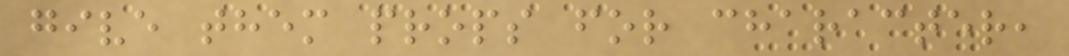give them props for character,
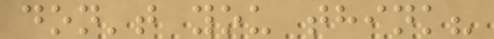don't you think?
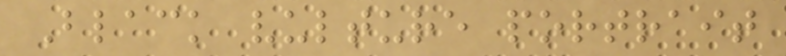Black vulture portrait
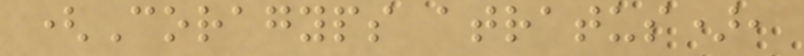(Coragyps atratus),
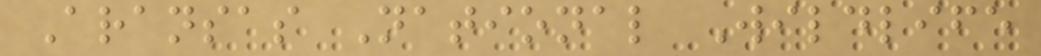Aransas National Wildlife
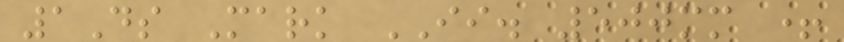1Ds Mark II. 500mm +
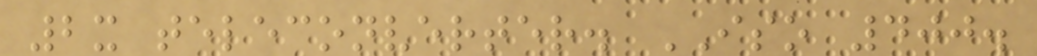2x teleconverter. ISO 400.
